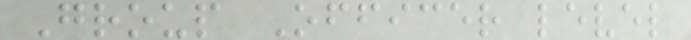Group Officer level
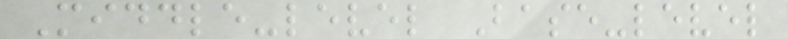Middle-level Base-level
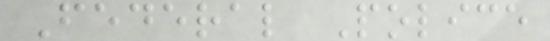Federal Police
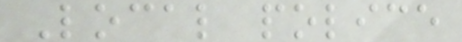Local police
